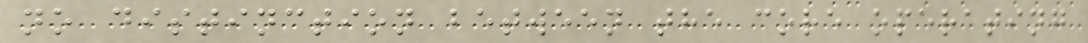no distinction between the core operating
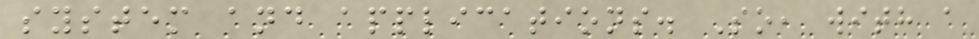system and applications. So, with a
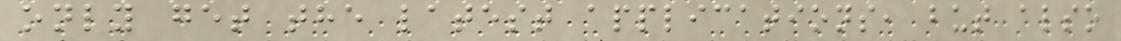only get the latest applications, but also
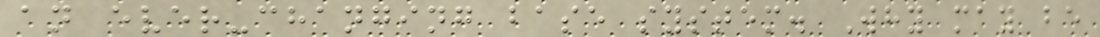an ever-changing base system. Why may be
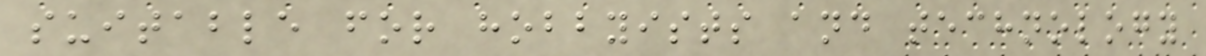suitable for hobbyists and technology
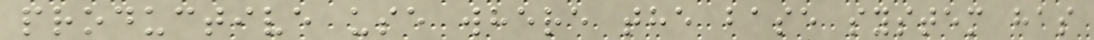productive use where the base system has
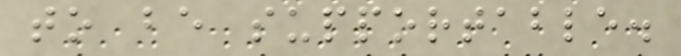to be supportable.
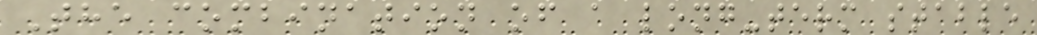The combination of a long-term stable
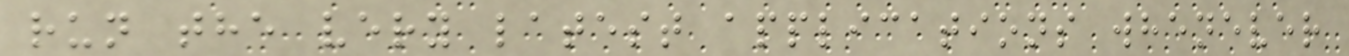run the very latest applications whenever
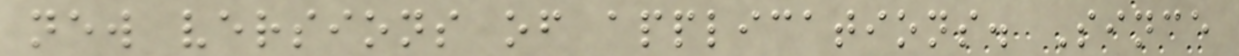new versions of applications. Since
